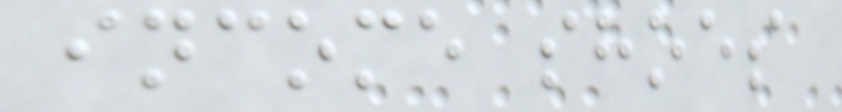income shoes
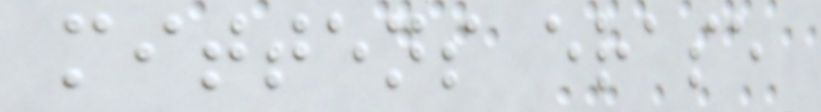mittens erase
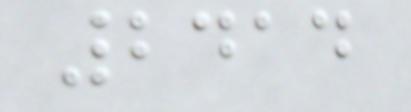2414
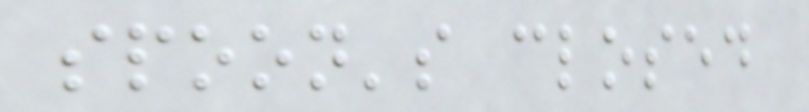spoon's closed
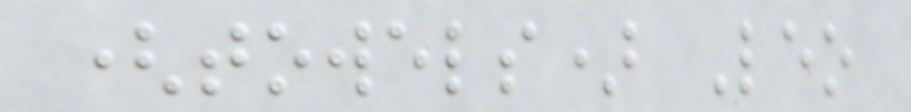(towels) Leo
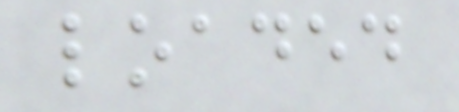loaded
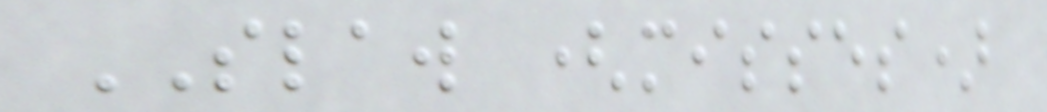SLAW (misses)
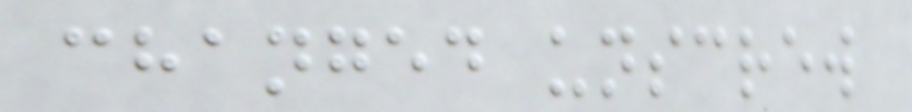changed unscrew
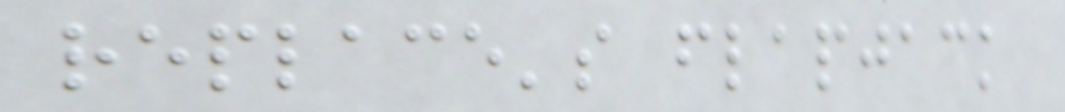replace's flapjack
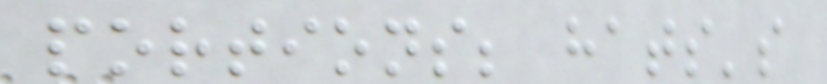portions; hats's
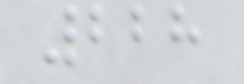228
